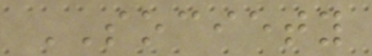SOCIETY
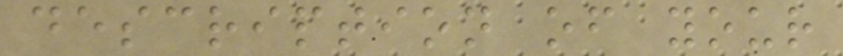description of your
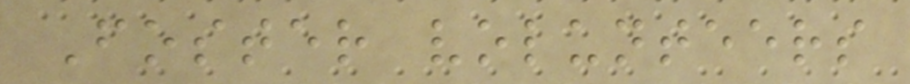Foster volunteers
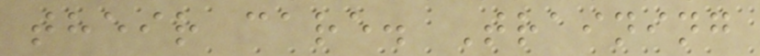their care. Training
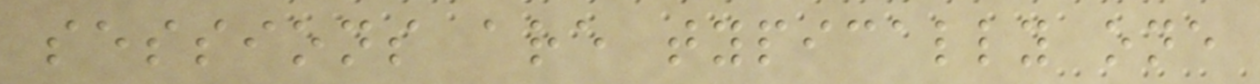sessions are typically one
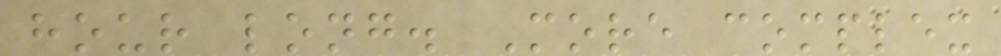hour long. More complex
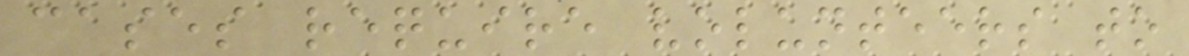cases require volunteers to
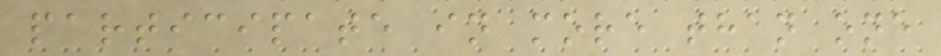participate in more than one
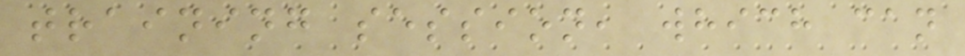training session, which can
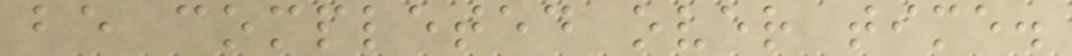be completed over time.
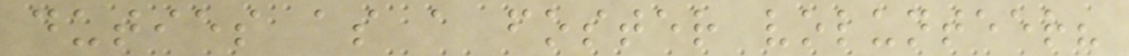duties as a foster volunteer?
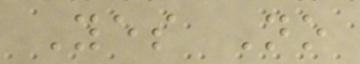Yes No
